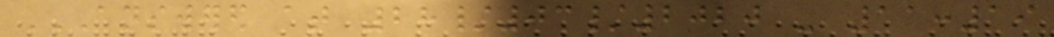ANSWERED AT 28/03/2020 - 11:19
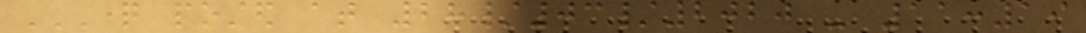QUESTION POSTED AT 28/03/2020 - 11:19
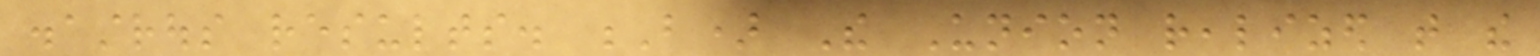disastrous results. B) The Union realized that the
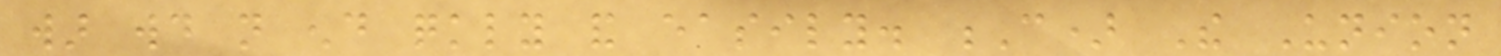war would not end quickly and easily. C) The Union
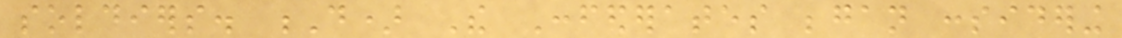soldiers. D) The Confederates began considering
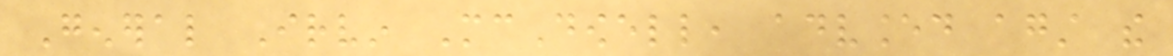General Irvin McDowell, advanced against the
